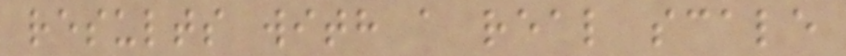results with a real scale
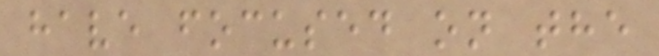have focused on the
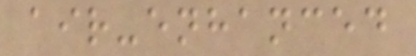air-enhanced
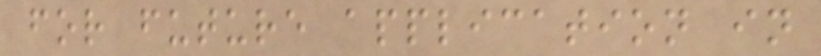for future application in
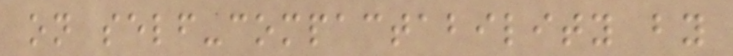on self-compactability by
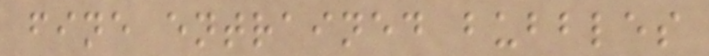fine entrained bubbles
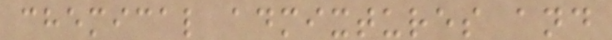chemical admixtures and
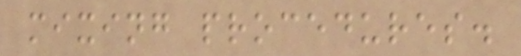mixing procedures.
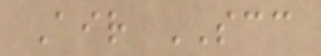Air SCC
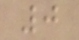0
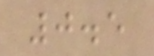0.5
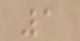1
